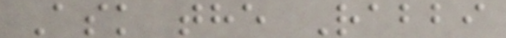Ask the Rabbi
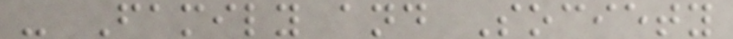- Family and Society
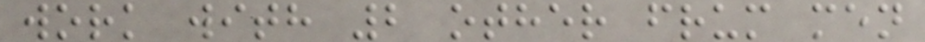work with 2 other frum men
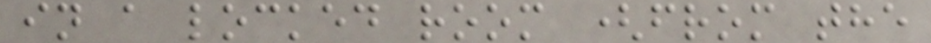in a locked room (from the
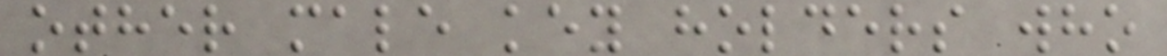other male key holders who
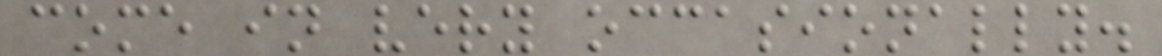come in very occasionally.
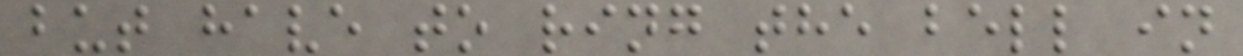but have to ring the bell in
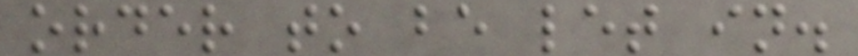order to be let in.
